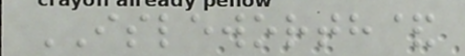ISLEWORTH&
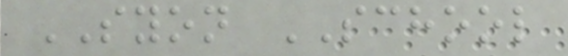SYON SCHOOL
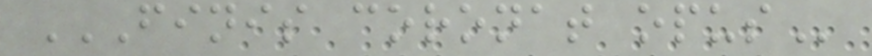FINIS CORONAT OPUS
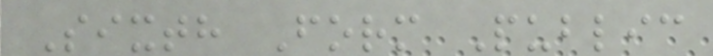Sixth Form Public
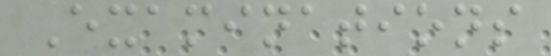Examinations
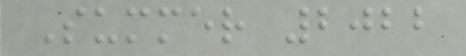Summer 2022
